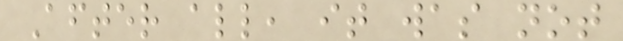After all, it was not
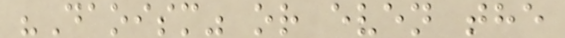"Daoism" or even the
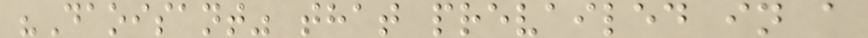"Daoisant" that prevailed in a
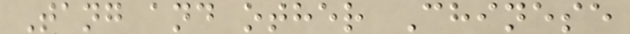Tang and other Chinese
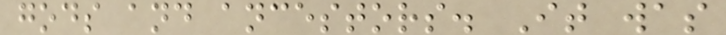gods and ancestors. It was
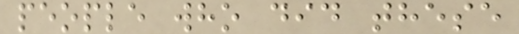people who did these
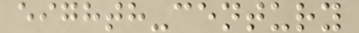eighth-century
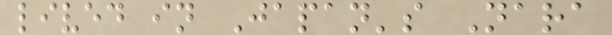lived in Japan's Nara
